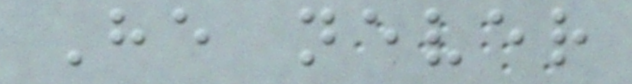He never
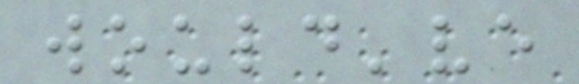would've
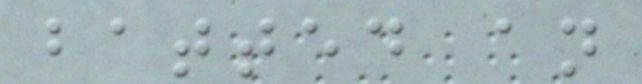batted an
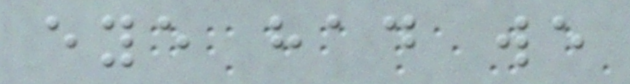eye had we
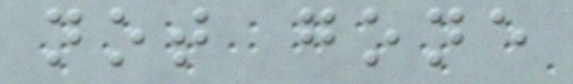not gone
